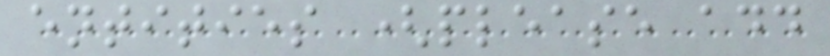entities (please add
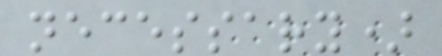necessary)
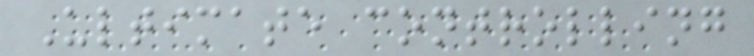Ultimate controlling
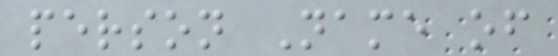person Name of
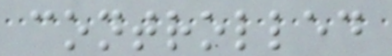controlled
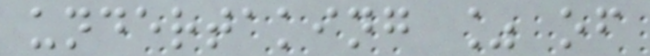undertaking % of
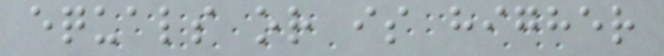equals or is higher
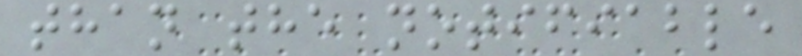than the notifiable
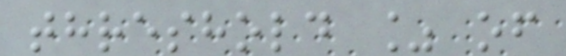threshold % of
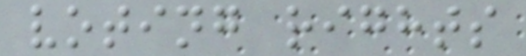voting rights
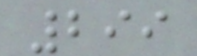299
